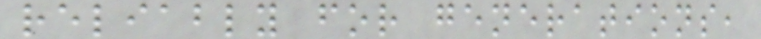reliably for generations,
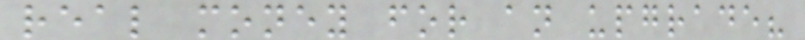real money for an upgrade?
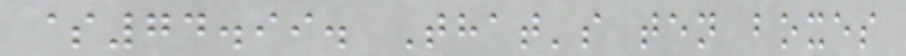$74.99. That's ten boxes
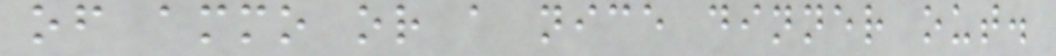of ammo or a nice dinner out.
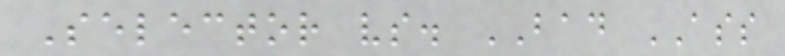Selector vs. BAD ASS
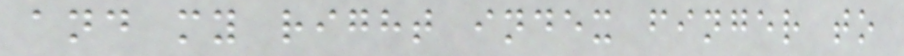and my right index finger to
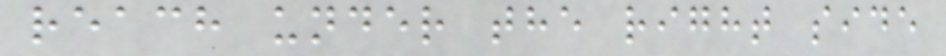reach under the right side
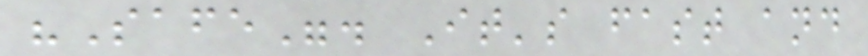"Safe". It's fast and
